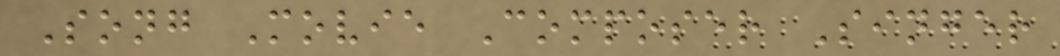Song Movie Composer Singer
